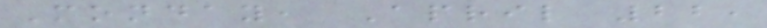Monday, April 22,
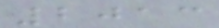2013
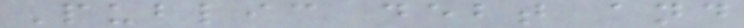Public debt and
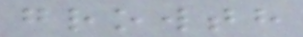growth
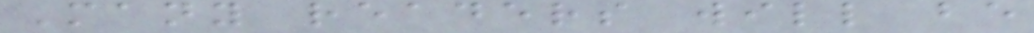Many readers will be
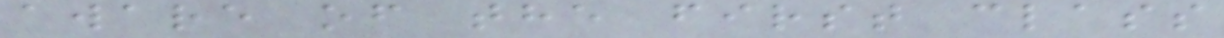aware of the first class
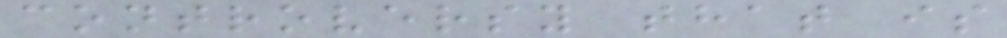controversy that is
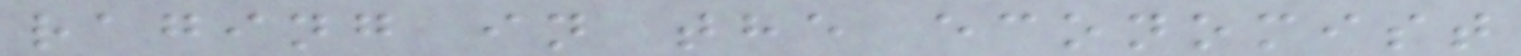raging in the economist
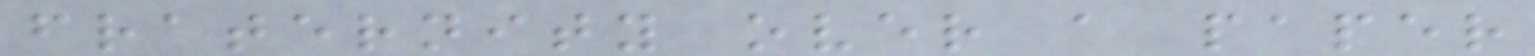fraternity over a paper
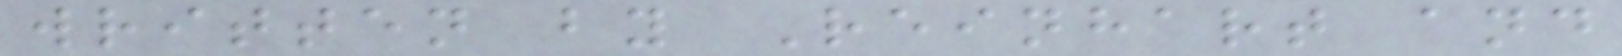written by Reinhart and
